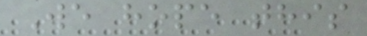We hope this
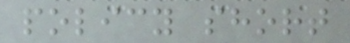policy short
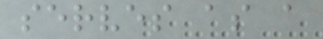serves as a
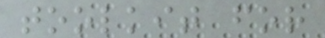toolkit for
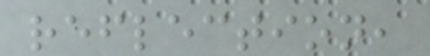reflection,
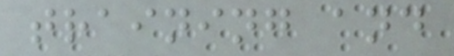training and
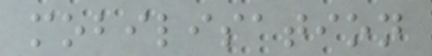mobilisation
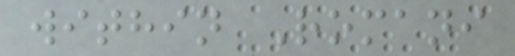within Romani
